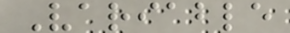Variable
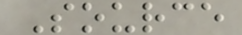Source
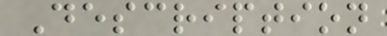Description
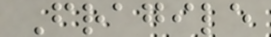Fragile
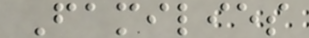Families
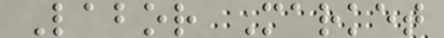Labor Market
